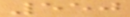550
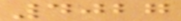4027
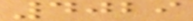4029
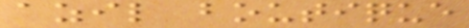azil boutique
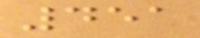451
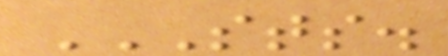STS.
